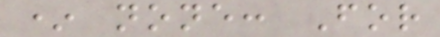* none: For
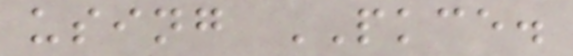using PKCE.
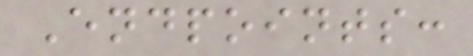Endpoints:
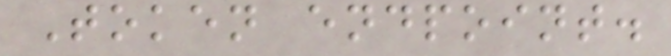Token endpoint.
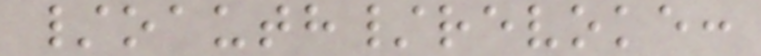/oauth/revoke:
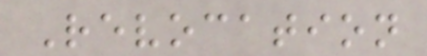Revocation
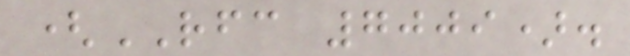(RFC 7009).
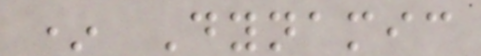* Dynamic
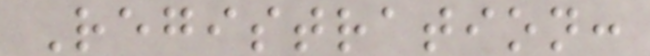Registration:
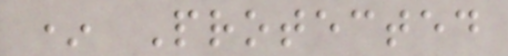* Protected
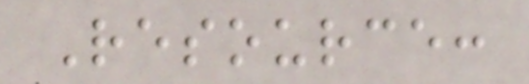Resource:
